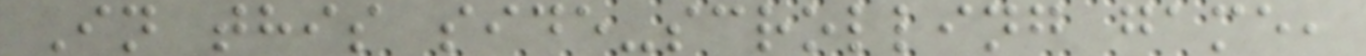In this side-scrolling game,
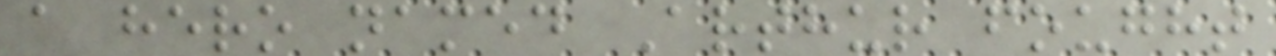a hero named Arthur fought
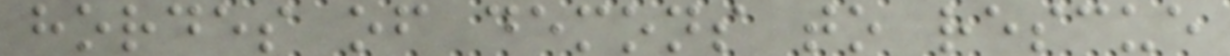hordes of demons to rescue
